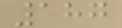187
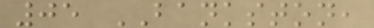05 BANKSTON,
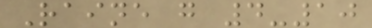Raine g 4-10
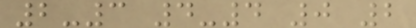2-3 4-4 0 2
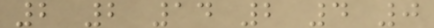2 2 14 2 4 0
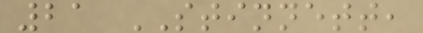21 STINNETT,
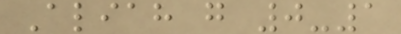Aliah g 0-1
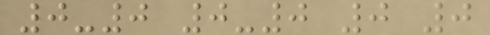0-0 0-0 0 0
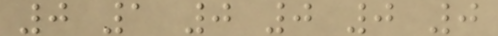0 1 0 0 0 0
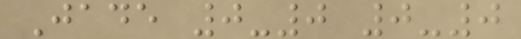Jade 0-0 0-0
